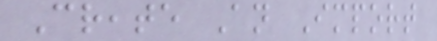Create An Import
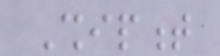Shipment
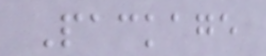Package
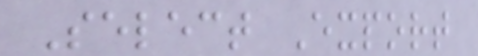Select Export
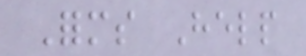Forms Help
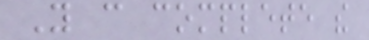You can complete the
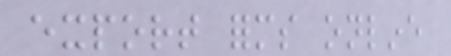export forms online
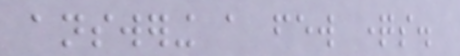answering a few questions.
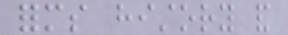forms history and
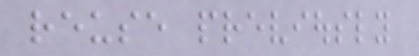reuse previously
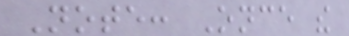Note: Once the
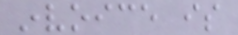invoice is
